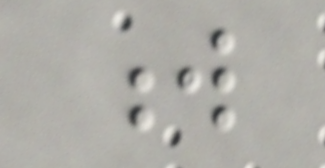w
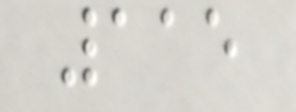115
